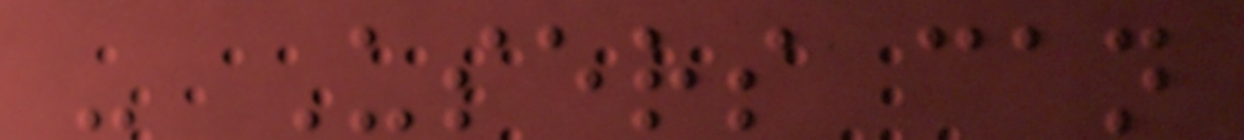- Users can
